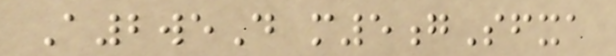A2weD m5gSfxa
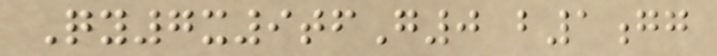Qy7x9tfG0 b1gg
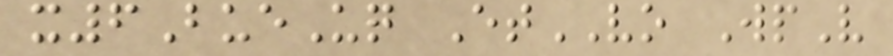x6BueUq EtVO WpV
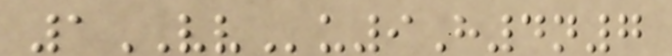1VVu9H4n7
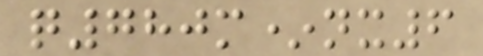q780m*nx6
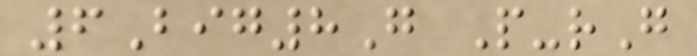6Big8G P-rG
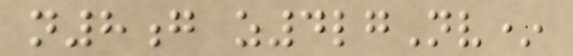n8g z4lgNv*
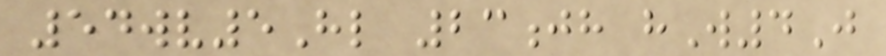54wv5Hl 23jh hW4J
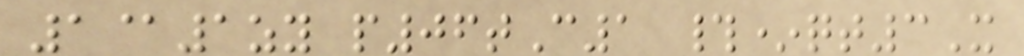1@1zy p06tC1 #*qt3X
